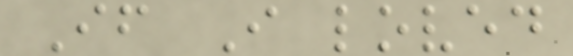If I loved
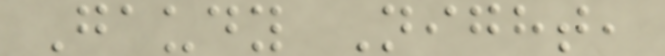Gaudy Night,
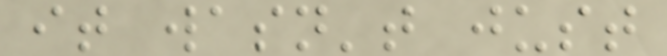it wasn't just
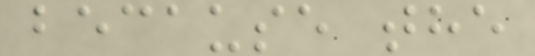because the
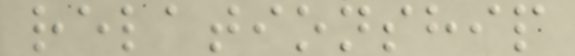relationship
